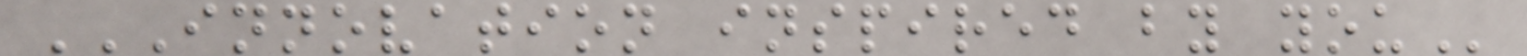INNOVATION INSPIRED BY YOU
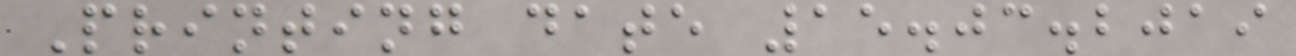Printing date 15.03.2019
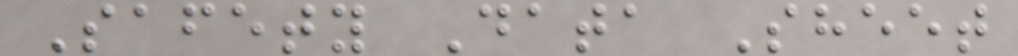Safety Data Sheet
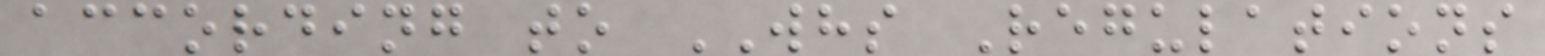according to WHS Regulations
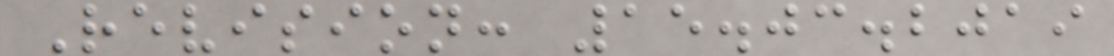Revision: 15.03.2019
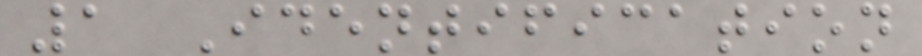1 Identification
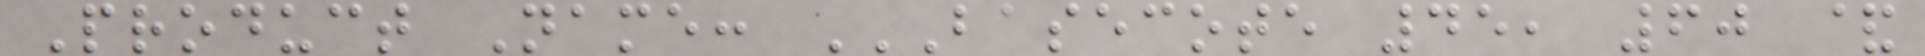Product Name: BASECOTE 45, 60 &
